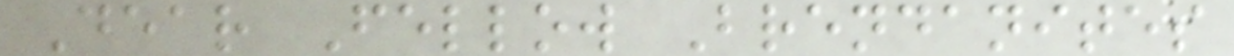Dear Fellow Brendanites
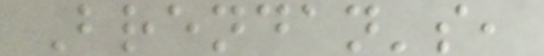Brendan's,
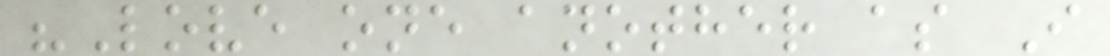"Love one another as I
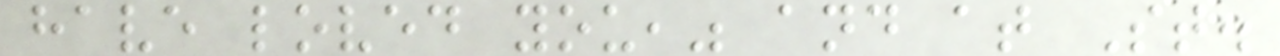have loved you," and at St.
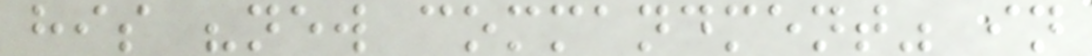his "new commandment" in
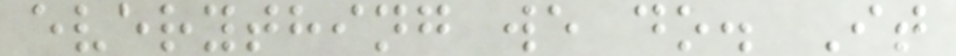everything we do. It
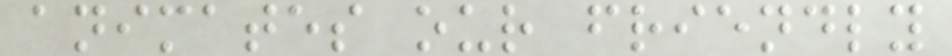animates our friendly
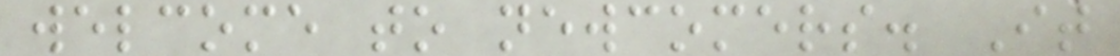welcome to newcomers. It
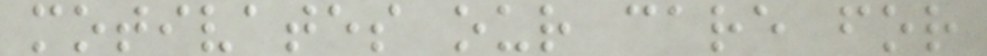motivates our care for
